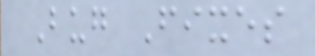Bug Fixes
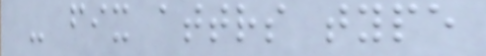- fix attrs type
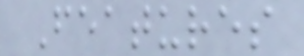Features
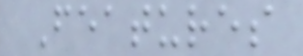Features
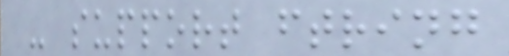- support ftring
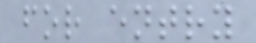for entry
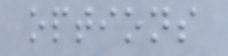options
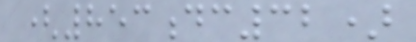(853dc32)
